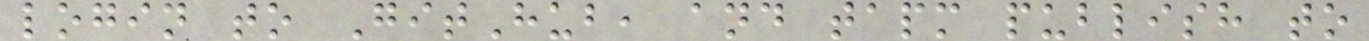login to GitHub, and tapm publish to
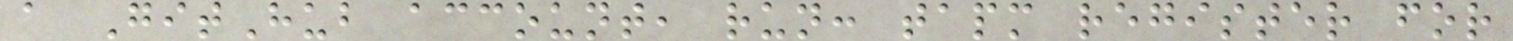a GitHub account, run: tapm register for
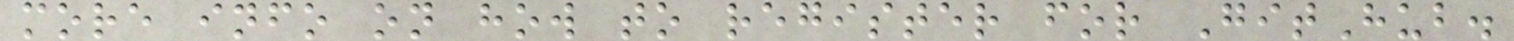more info on how to register for GitHub.
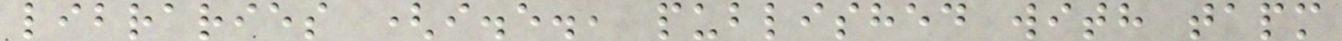libraries (i.e., published with tapm
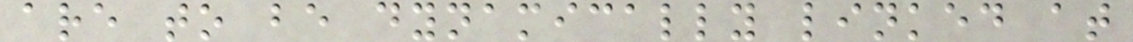are to be dynamically linked at
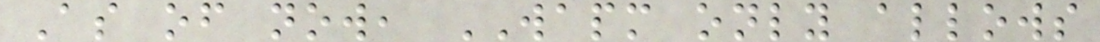As of now, WAPM only allows
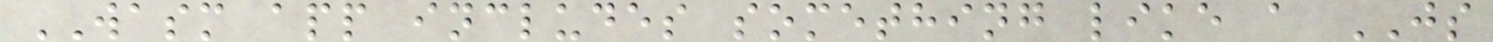WASM app includes something like a JS
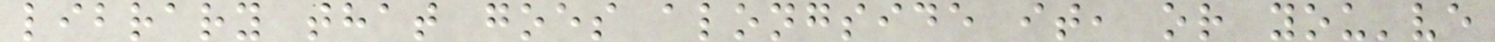library that goes alongside it, or you've
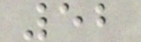52
